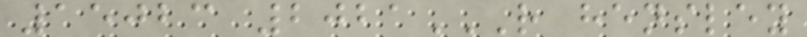15023 2021R HENSLEY
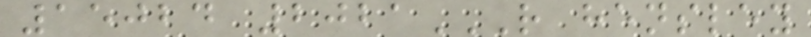15024 2021R HENSLEY
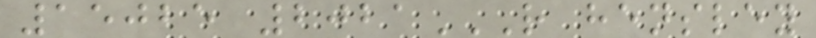15025 2021R HENSLEY
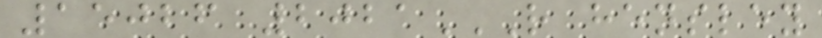15026 2021R HENSLEY
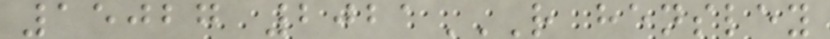15027 2021R HENSLEY
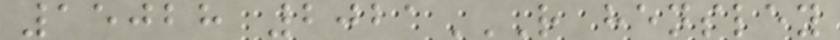15028 2021R HENSLEY
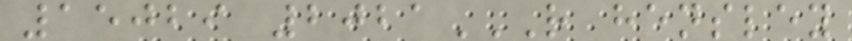15029 2021R HENSLEY
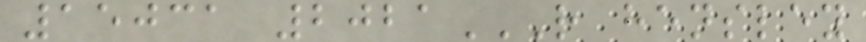15031 2021R HENSLEY
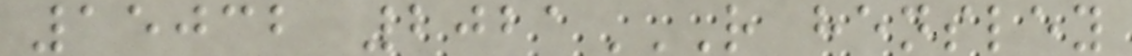15032 2021R HENSLEY
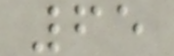65
